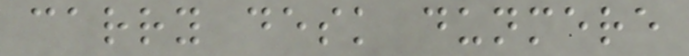carry desk dunmere
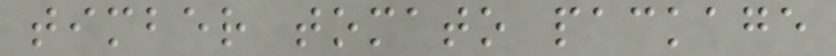timber tomato package
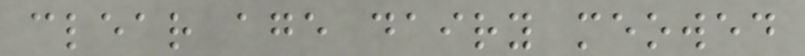clear age dairy meowed
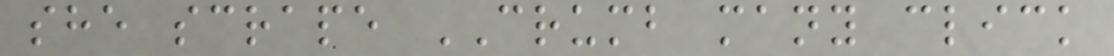she scrape CRUMB many click
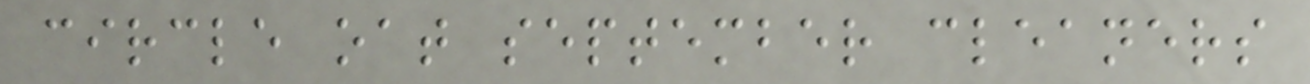circle oat september cleaners
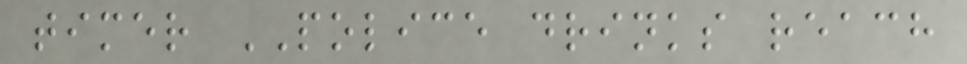timer POLICE drinks reach
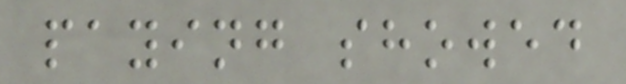paying showed
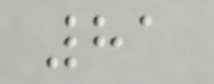81
